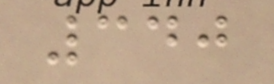340
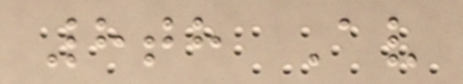8th Av
